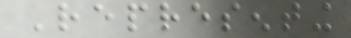Representing
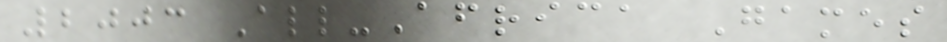2003 All-Africa Games
